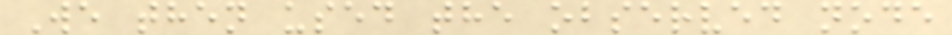We then used the observed node
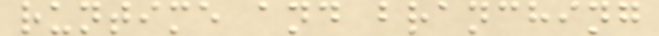runtime and branching
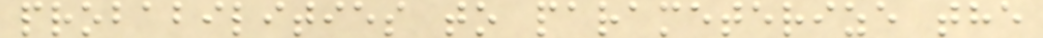probabilities to parameterize the
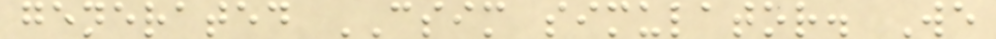generated CSIM simulator. We
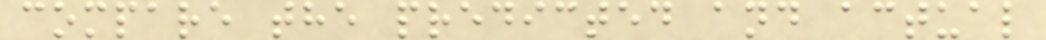compare the predicted and actual
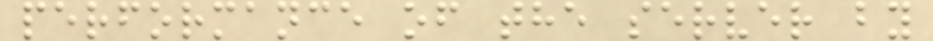performance of the server by
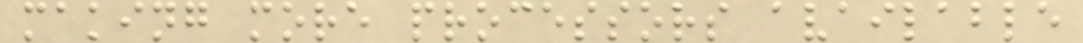making more processors available
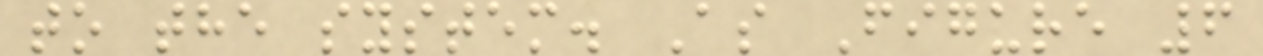to the system. As Figure 6
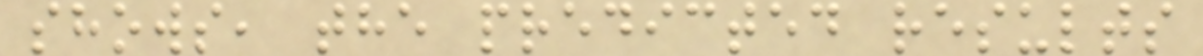shows, the predicted results
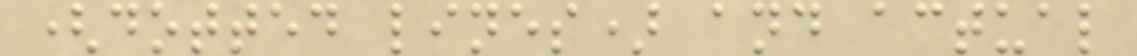(dotted lines) and actual
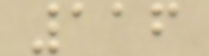116
